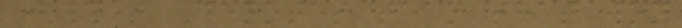(#) Denotes team that won
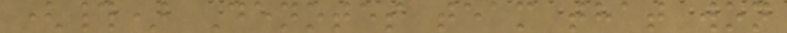(#) Denotes team that won
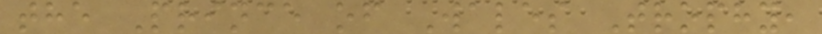the Prince of Wales Trophy,
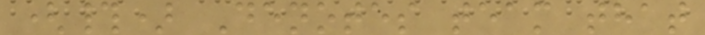(#) Denotes team that
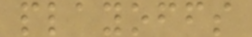playoffs
